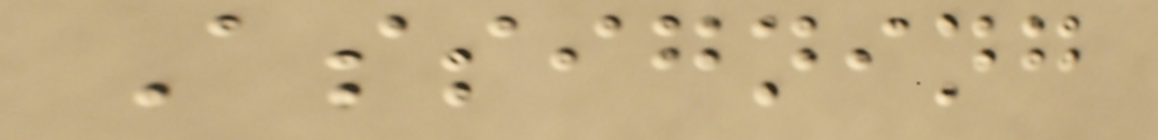Assigning
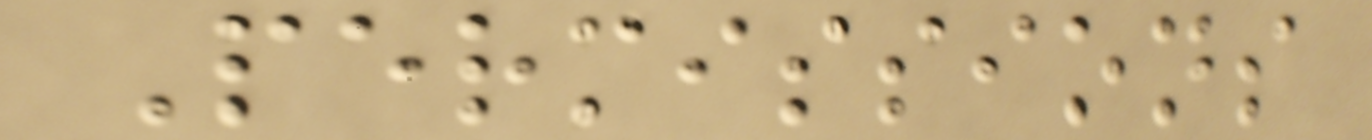Permissions
